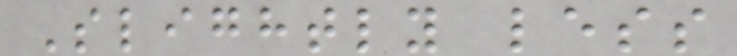Slightly less
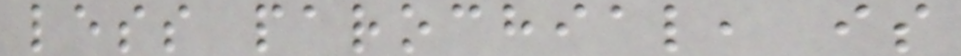less parochial, is
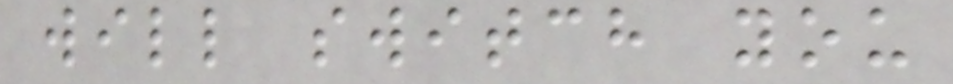will switch you
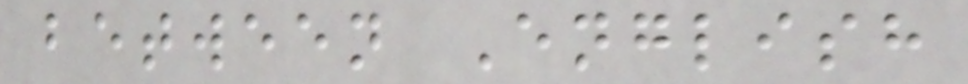between English
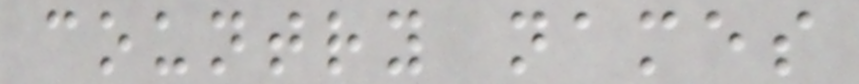country names
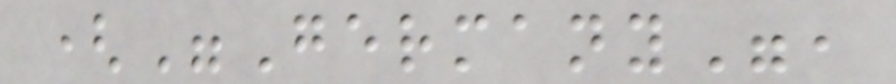("Germany",
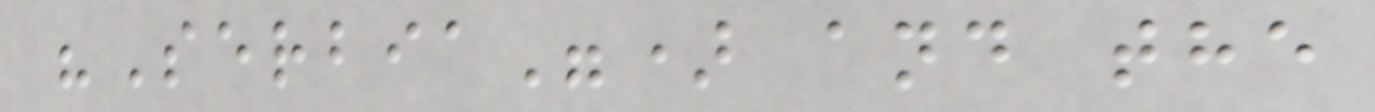"Serbia") and the
